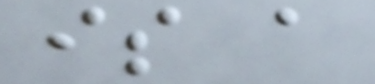is a
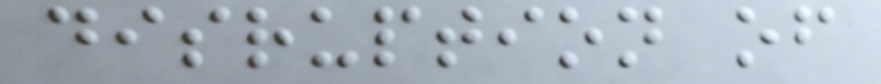disruption of
